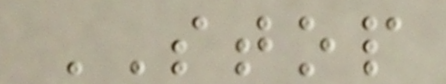STOP
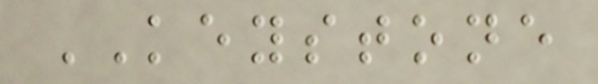KEYSTONE
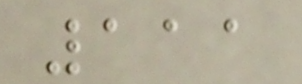111
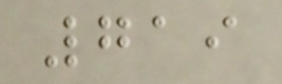719
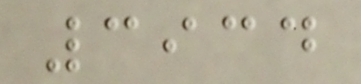3934
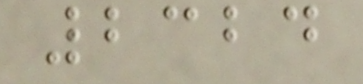2324
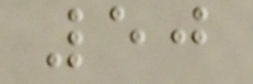50
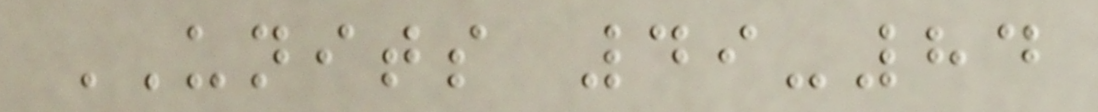UNITS 49-84
